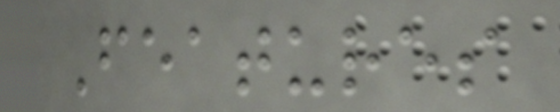Features
